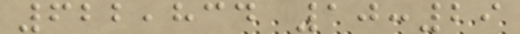622,834 10:29
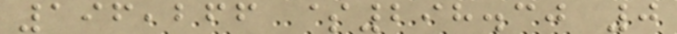196,266 $298.30 0
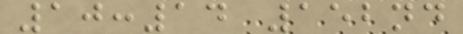10:14 152nd
